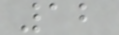12
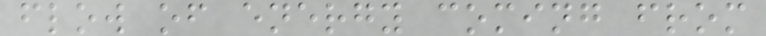flow of energy coming from
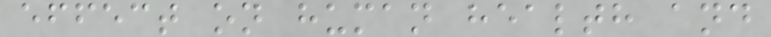effect on human health and
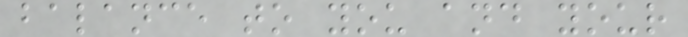balance to you and your
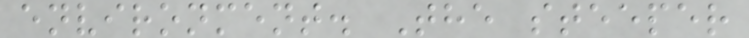environment. The steeper
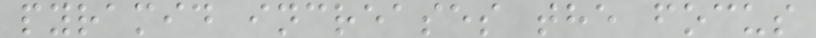pyramid increases the focus
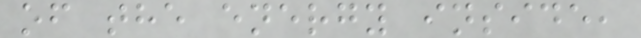of the energy inside,
